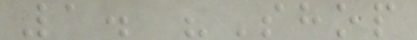1. "Shop
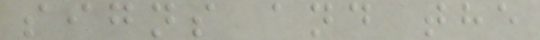signs and the
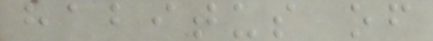habitus of
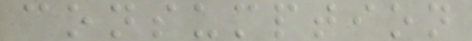consumption
